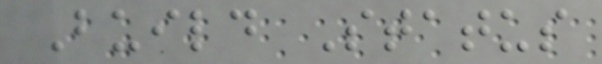Build Status
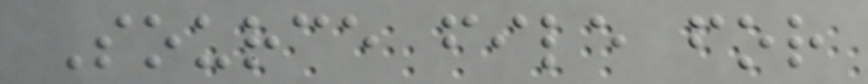Source file for
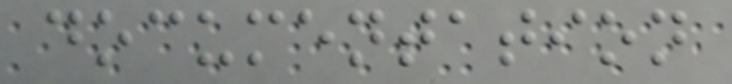documentation
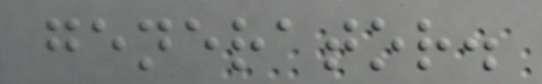generator.
